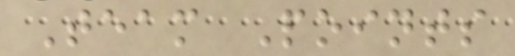Team Points
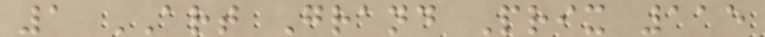1 ART Grand Prix 115
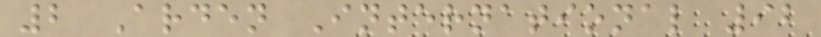2 Arden International 92
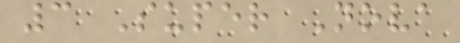3 Super Nova
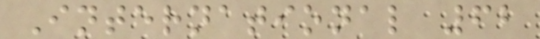International 62
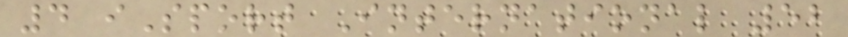4 iSport International 52
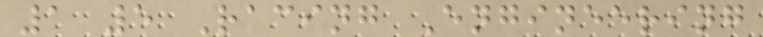1 5 Racing Engineering
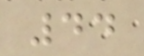44
